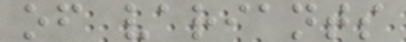of variants
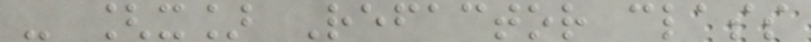- [x] Refactor class
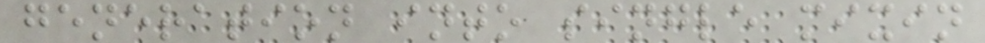generation into single mixin
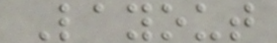Layout
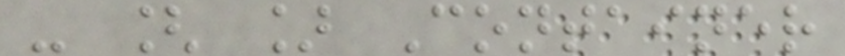- [ ] Container
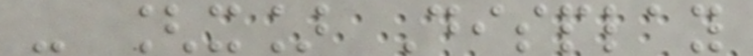- [x] Display
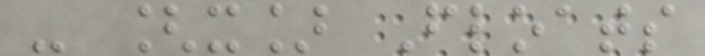- [x] Floats
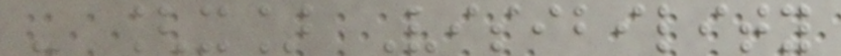- [x] Visibility
